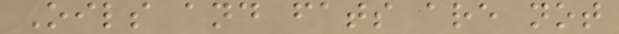Oils and fats are not
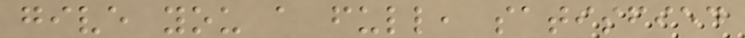give you a full, satisfied
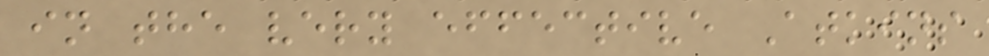in the very effective Atkins
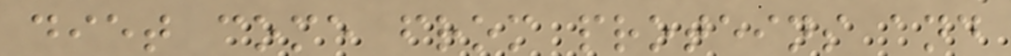diet come from proteins and
